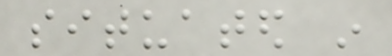situated in
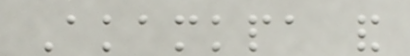Akamkpa and
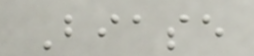Biase
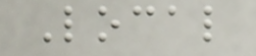Local
